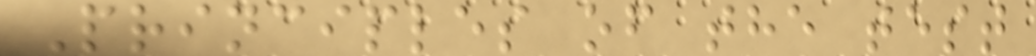Principles of the test
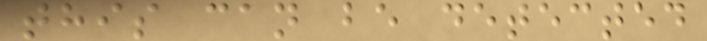this can be detected
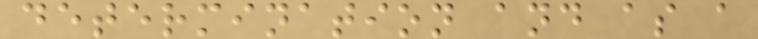determination and as a
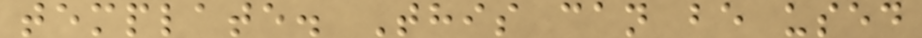template. This can be used
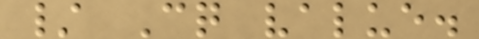/ Cq value.
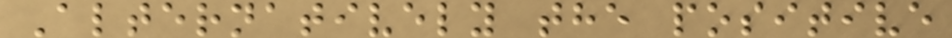Alternatively the positive
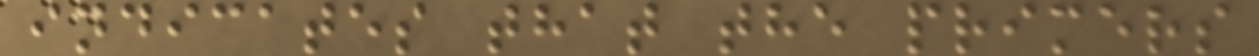indicates that the primers
